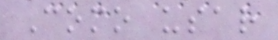Como usar
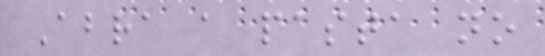Abra a pasta no
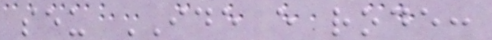seu IDE e rode:
